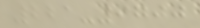221-9700
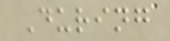During
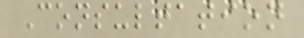Consultation
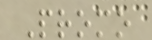Promo
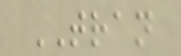TRAN
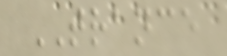TRANCE
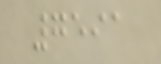7591
